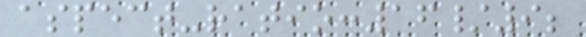aspect-ratio:16/9;
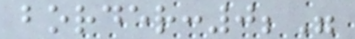border:0;"
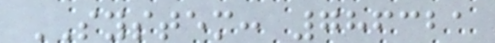SYSTEM: 786321
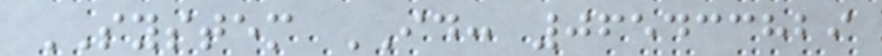SYSTEM ID: 065433829
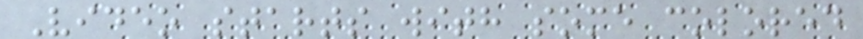Video starts with some colored
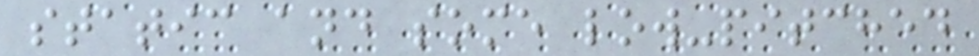static and some low-pitched
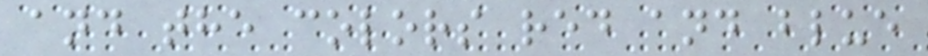and the colors red and blue
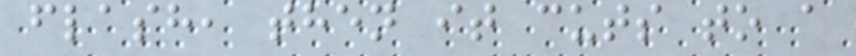flash, then it cuts to a
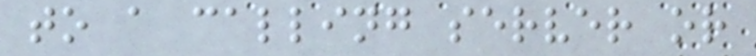to a calling server or
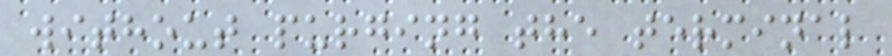without purging the terminal
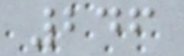246
